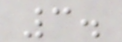3.
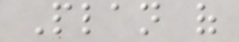Plan of
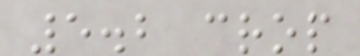5.2 crop
